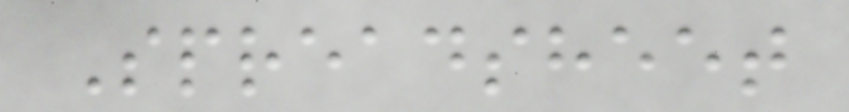Spreadsheet
